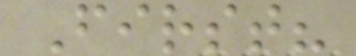First?
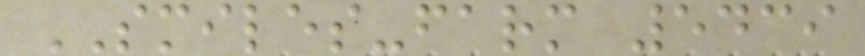SMILES-farm 5439
